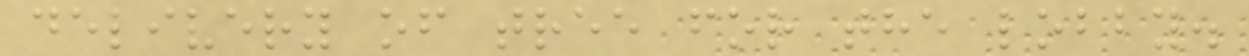delivery of tree for the lobby.
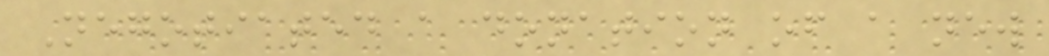Negotiated a donation of a new
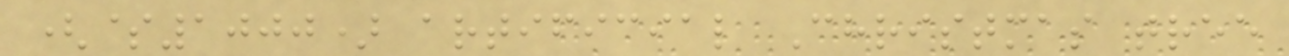($1000) artificial Christmas tree
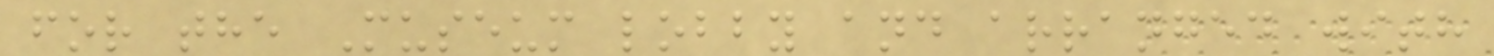for the Museum lobby and arranged with
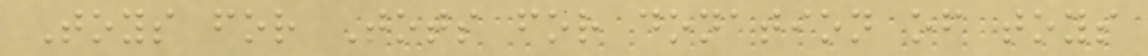Toys for Tots for donation of toys
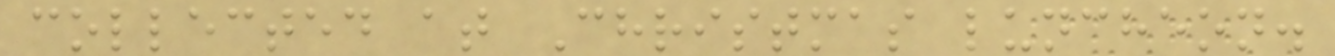collected at Christmas luncheon.
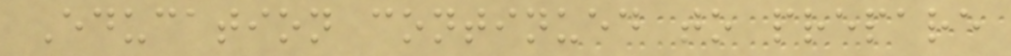Education continued to prepare
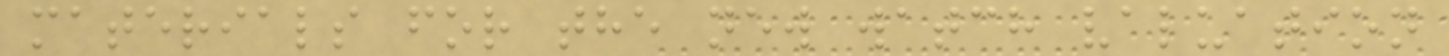materials for the new watch valuation
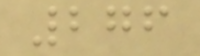276
